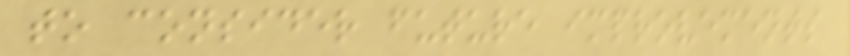to consider future improvements
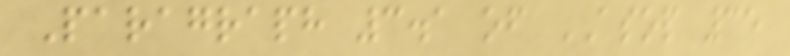Paragraph 3.1 of ASOP 35
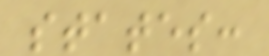states:
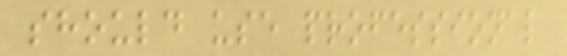should use professional
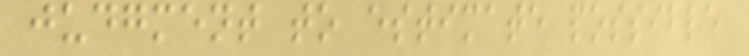judgment to estimate possible
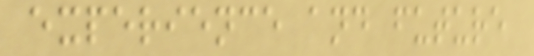experience and future
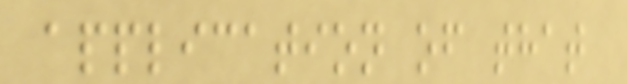application of that
